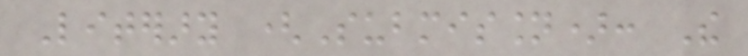Literary (Submission): The
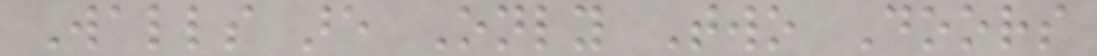Walls are Only Two Doors
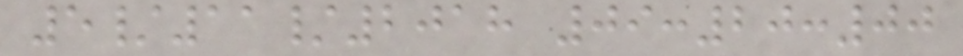5/11/2018 09:20:00
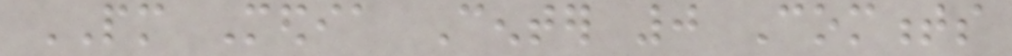PM Media Center 0 Comments
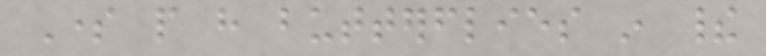Some people have butterflies in their
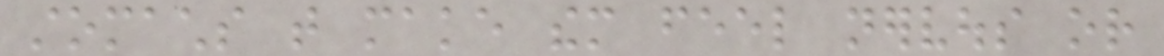stomachs that make them feel nervous or
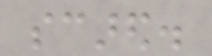scared.
